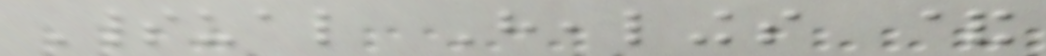Spiritual Healings &
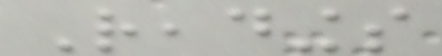Readings
